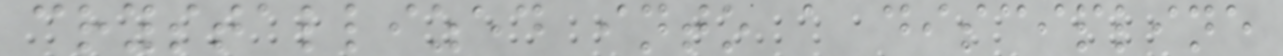crystallized into a discipline
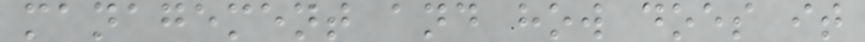management and how does it
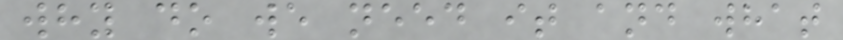why do we need it and what
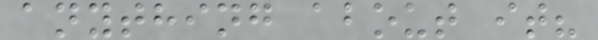anything about it?
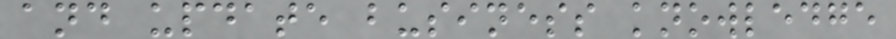and update business knowledge
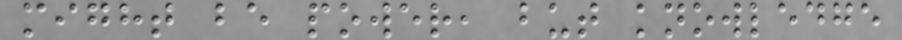might be power, but knowledge
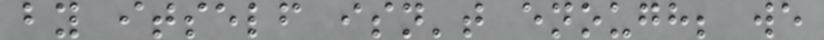by itself isn't enough; we
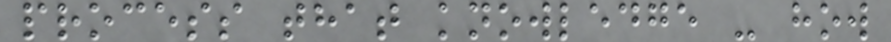process that knowledge - how
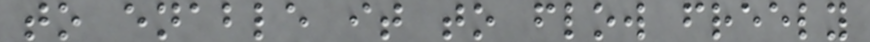to enable it to flow freely
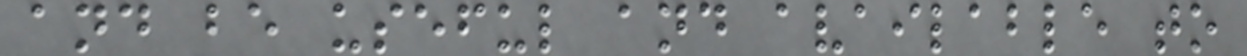and be useful and available to
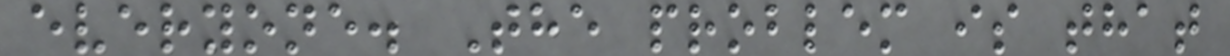everyone. The problem is that
